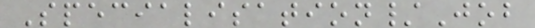Specialisation/Job
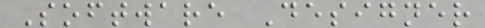Software Designer
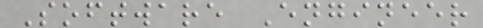Software Engineer
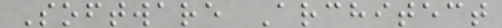Software Architect
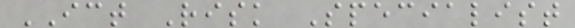ICT Risk Specialist
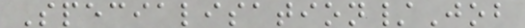Specialisation/Job
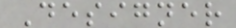Designer
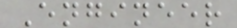Engineer
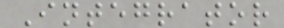Integrator
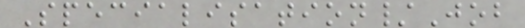Specialisation/Job
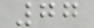77
